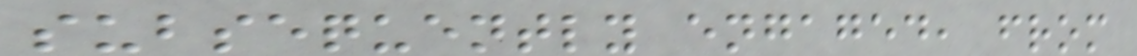subsequently engaged, from
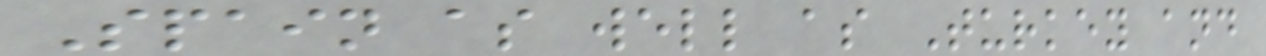Spain as well as Turkey and
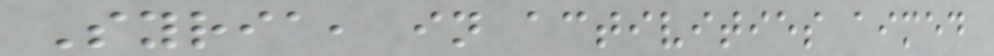Syria, in activities aimed
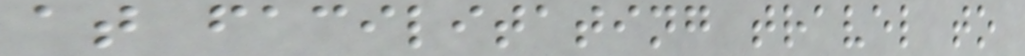at facilitating travel to
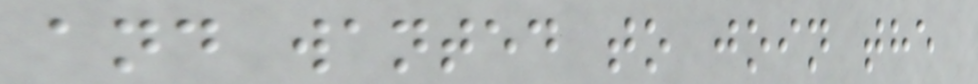and wanted to join the
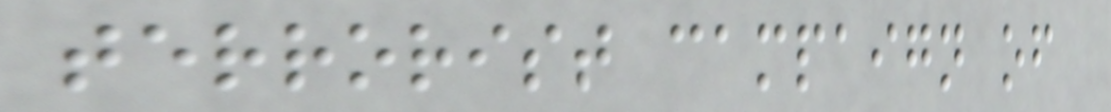terrorist campaign of
